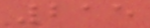215
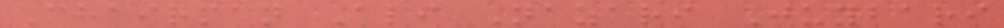Chairman Ali Nazari Juybari
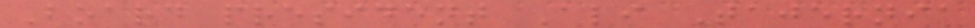Board president Ali Tajernia
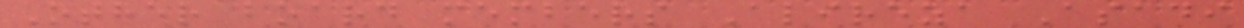Other board members Alireza Asadi
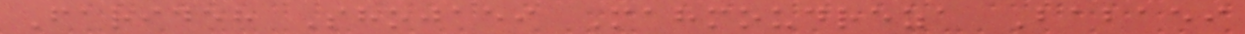Farideh Shojaei Mahmoudreza Babaei
